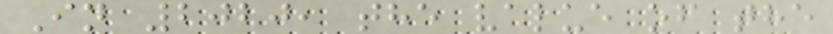In 2020, the value of the
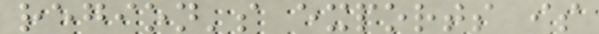region's exports is
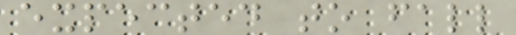expected to fall
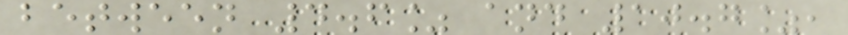between 4.6% and 10.7%,
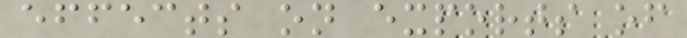effects on exports of
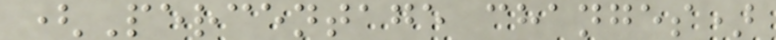(Percentage changes)
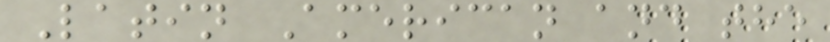Latin American and the
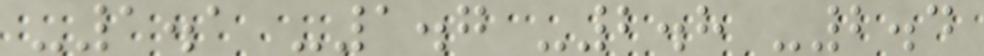-1.1 -1.7 -2.8 -2.4
